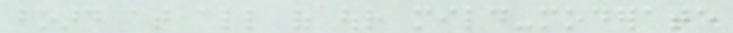board at all of our mild-moderate
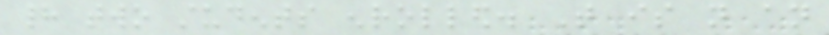had two students enrolled. That is not an
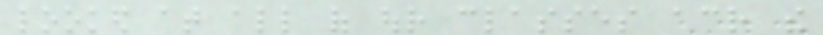looked at all of our classes across the
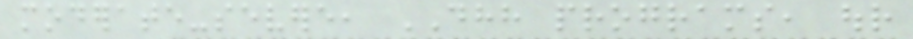moderate-severe, DHH programs, our
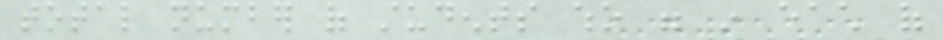total number of students who were in each of
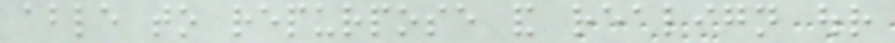able to repurpose and realign our
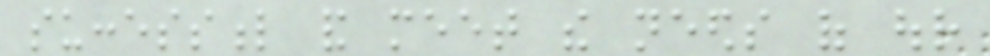successful and meet the needs of our
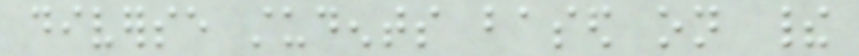diverse students based on their
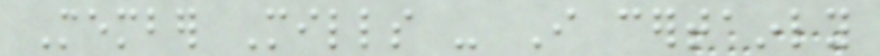Member Mills - I certainly
